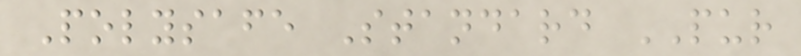Polysafe Standard PUR
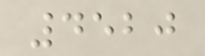4520
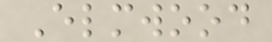Elmwood
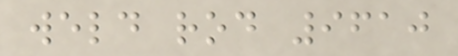weld rod 9610
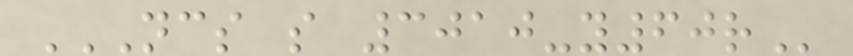NCS S 3010-Y60R
